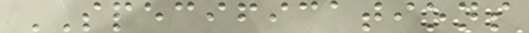SPECIFICATIONS
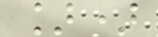])
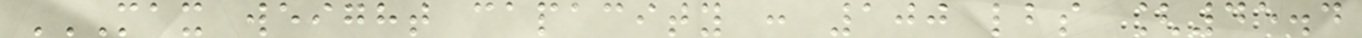MAX WEIGHT CAPACITY : 100 LBS [45.4
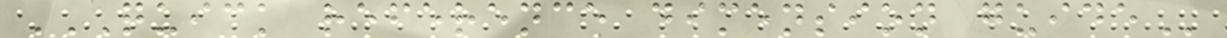QUICK REFERENCE DIMENSION GUIDE
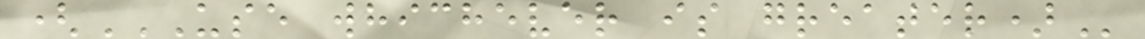(USE WHICHEVER IS GREATER)
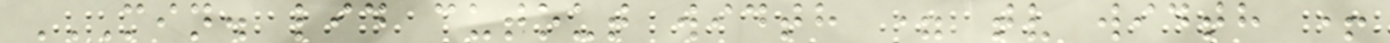MIN. LID CUTOUT WIDTH = TV WIDTH +
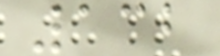132
